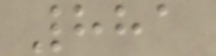881
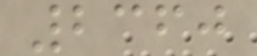2360
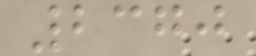2370
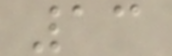13
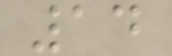14
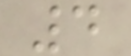4
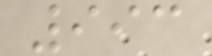993
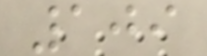109
